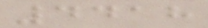4418
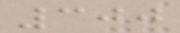300
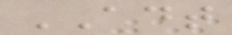ADT
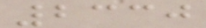2330
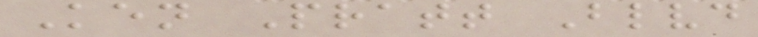Ken Pratt Blvd
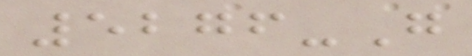5276-G
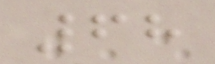68
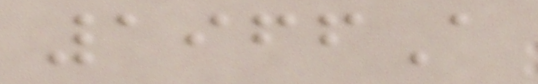1966A
